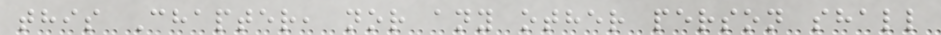this Chapter, nor any other person shall
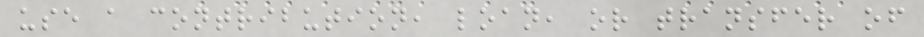use a contribution, loan, or transfer of
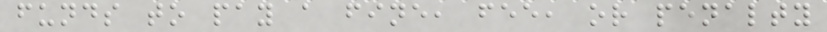funds to pay a fine, fee, or penalty
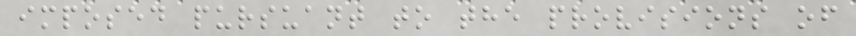imposed pursuant to the provisions of
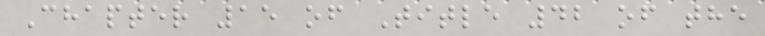Chapter 15 of Title 42 of the
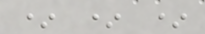* * *
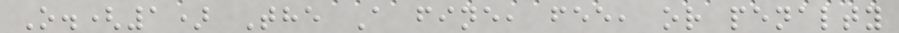O.(1) The A fine, fee, or penalty
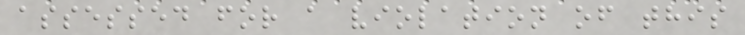assessed for a violation of this
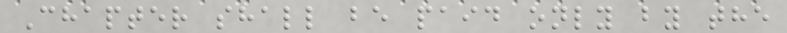Chapter shall be paid only by the
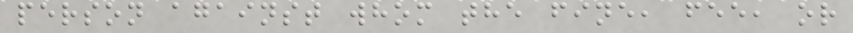person against whom the fine, fee, or
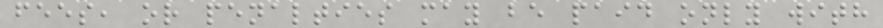fees, or penalties may be paid only with
